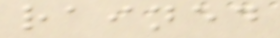rained
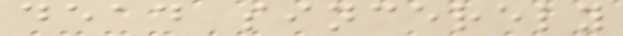dead sincerely
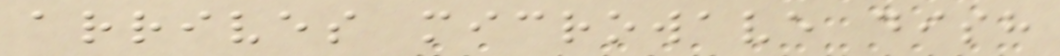arrives microwave dish
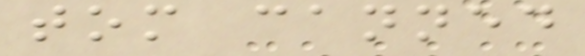tom canned
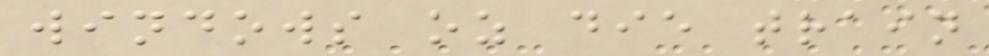windows oz die train
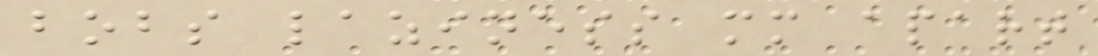bobs laziness mm apart
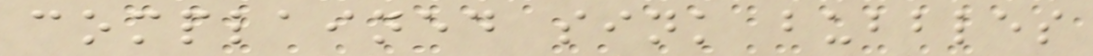complained sink bubbles
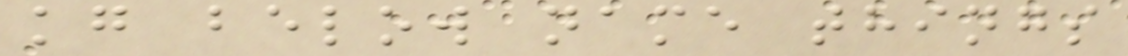kg below name things
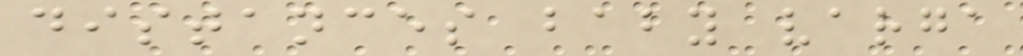distances baby varga
